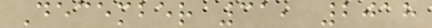December 31, 2018
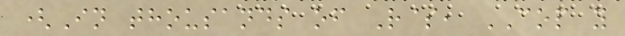(In thousands of R$, COP y
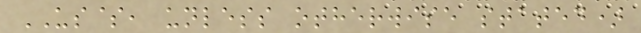US$, unless otherwise stated)
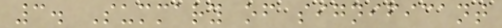3. Summary of significant
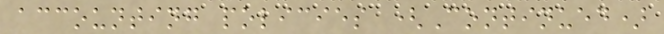accounting policies (Continued)
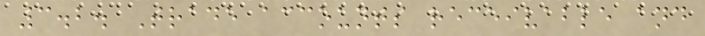3.2. Trade accounts receivable and
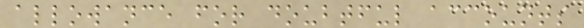allowance for doubtful accounts
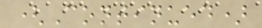(Continued)
